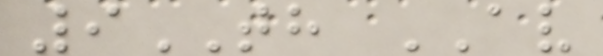9TH AV
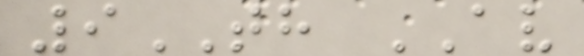9TH AV
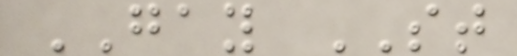GAY ST
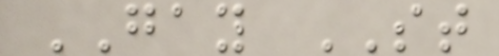GAY ST
